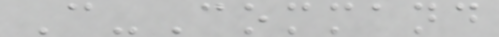C-Command
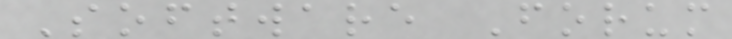Software Forum
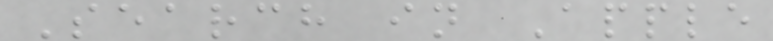Search in Apple
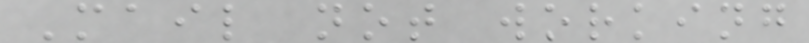Mail not working
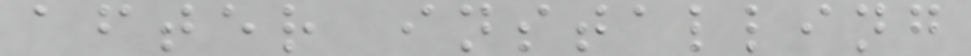after installing
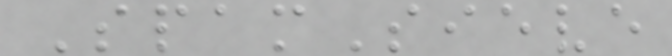SpamSieve
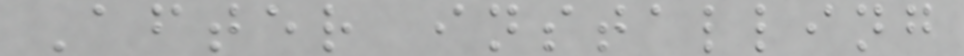After installing
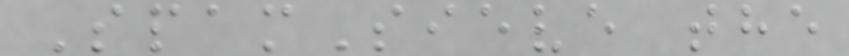SpamSieve the
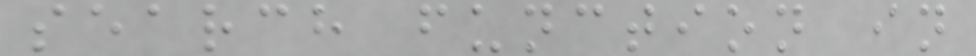search function in
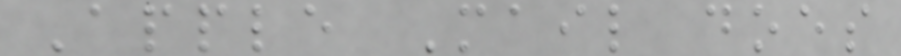Apple Mail does
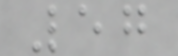57
